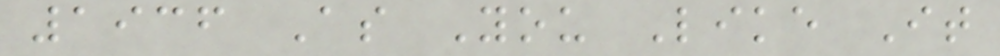1936 As You Like It
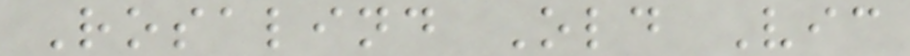Rosalind Old Vic
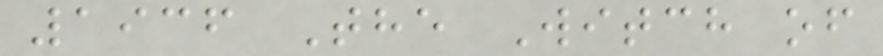1936 The Witch of
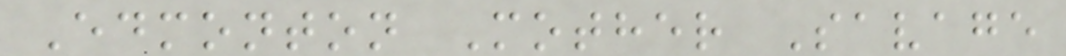Edmonton Mother Savage
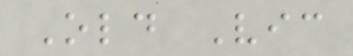Old Vic
